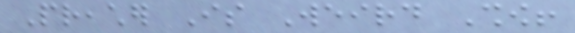Preacher Is Weird Show!
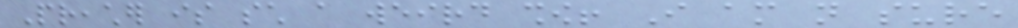Preacher is such a weird show! I am not sure
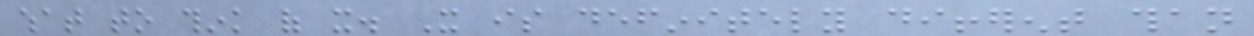what to think of it. It is definitely different than
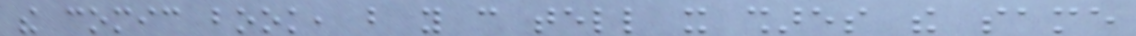the comic book, but you can tell it shares the same
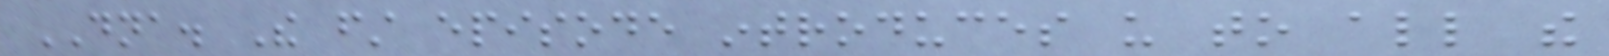DNA. The first episode introduces us to all the
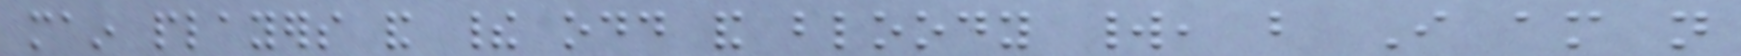main players and their odd and bloody world, but I am not
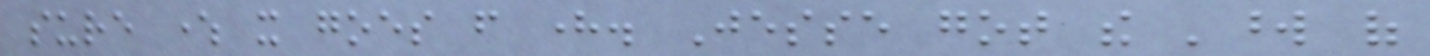sure where it goes from here. Jesse got the 'word of
